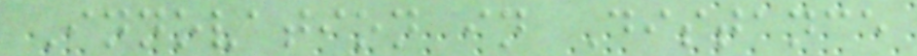Innovation in Distance
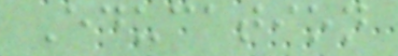Education
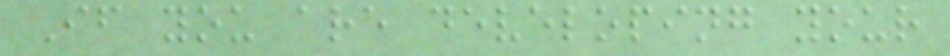If you are developing your
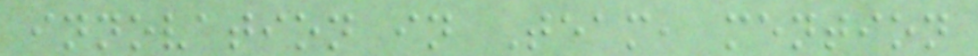innovation in Team, mention
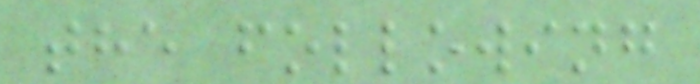the following
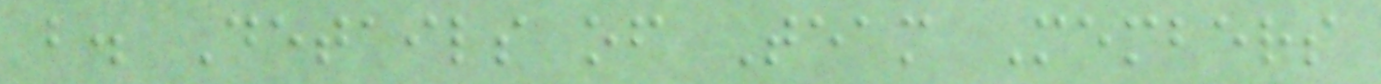b. Details of Team Members
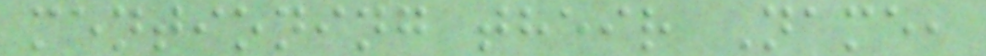mentioning their Name,
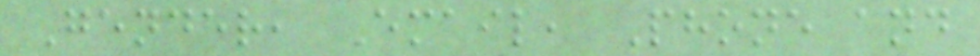Gender, Email, Phone and
